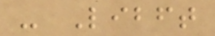- Libft
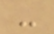-
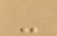-
